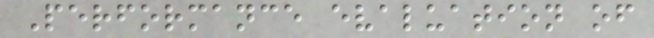Performance evaluation of
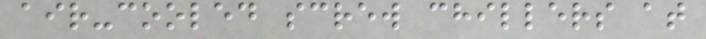air-cooled screw chillers at
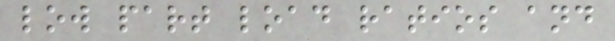low part load ratios and
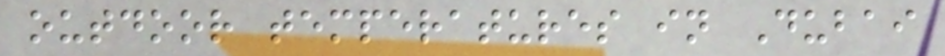outdoor temperatures in Dubai
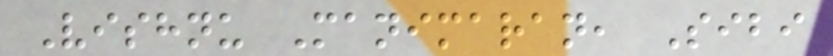Vishnu Manimaran, Sibi
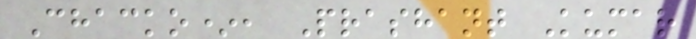Chacko*, Prashant Kumar
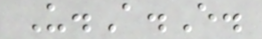U.A.E.
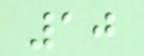10
